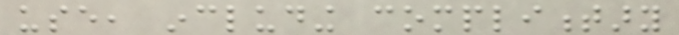use, including complimentary
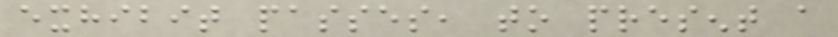exhibit passes, to present a
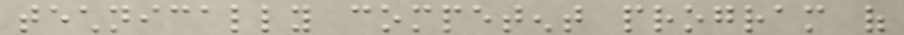technically competent program of
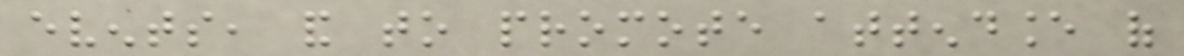events, and to promote attendance of
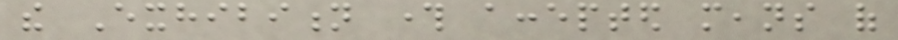the Exhibition through accepted means of
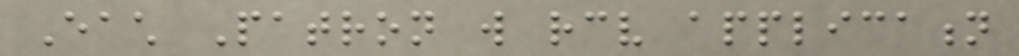Each Patron will receive application
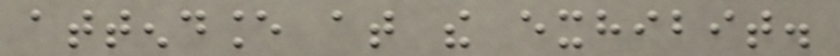attendance at the exhibit.
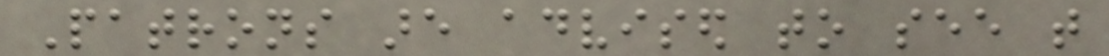Patrons are advised to see that
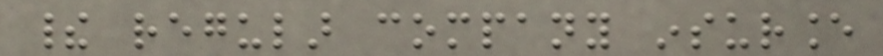their regular company insurance
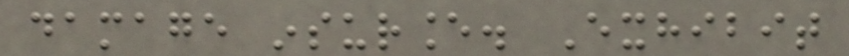damage insurance. Exhibit
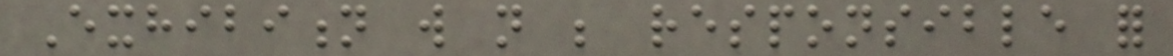Exhibition will not be responsible for
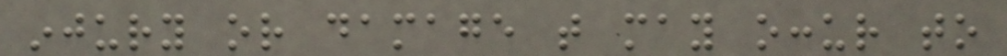injury or damage that may occur to
